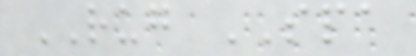RUG SPA
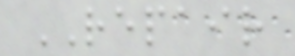REPAIR
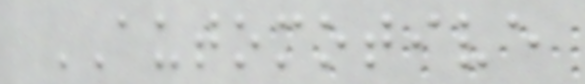AUTOMOTIVE
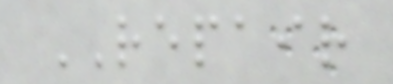REPAIR
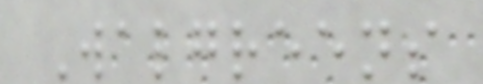Walgreens
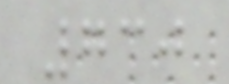730
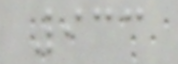933
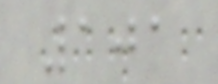101
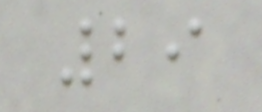29
